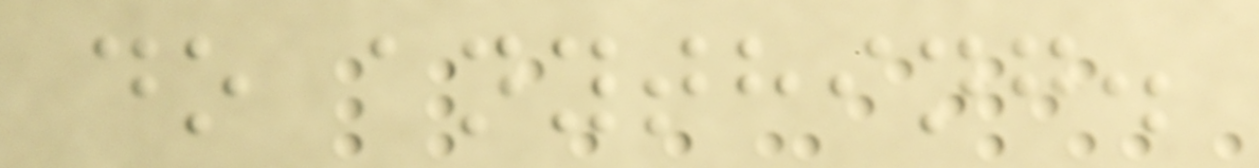do anything.
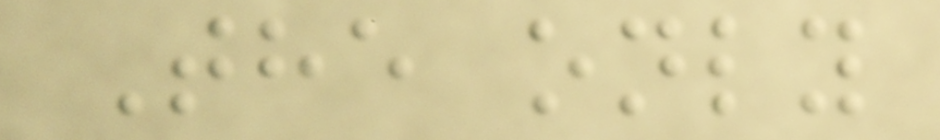The only
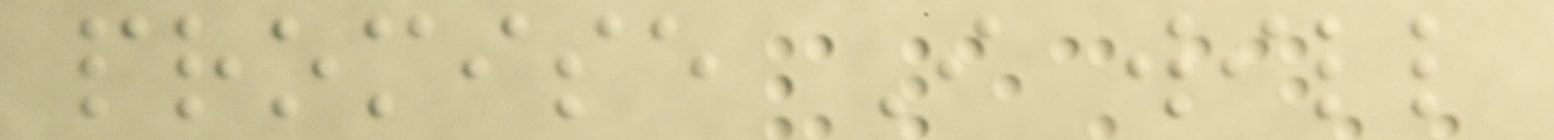promise I will
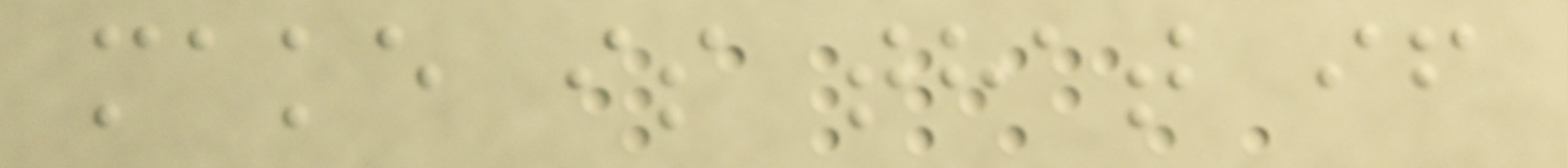make is that if
